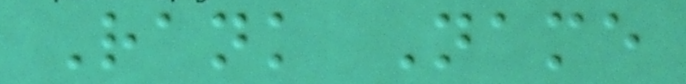Rank Name
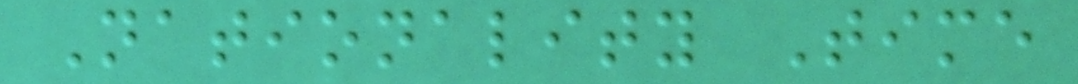Nationality Time
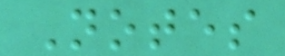Notes
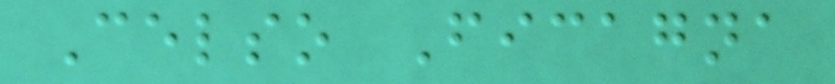Celso Ficagna
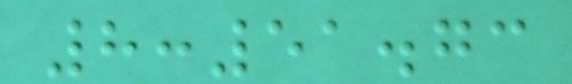8:51.73
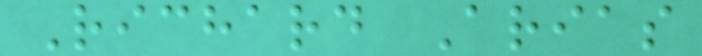Richard Arias
